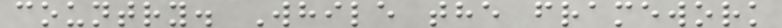country. While the framework
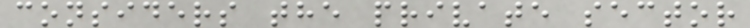considers the private sector
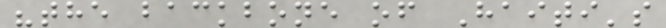"the backbone of Haiti's
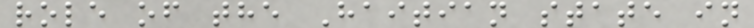role of the Haitian state in
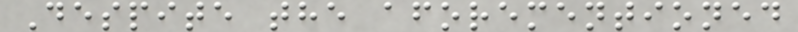Despite the aforementioned
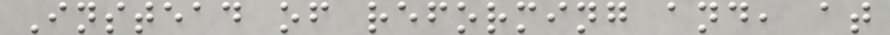Instead of reforming and, at
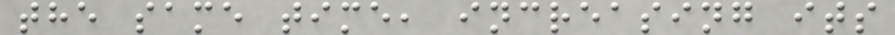the same time, increasing its
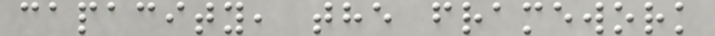capacity, the framework
